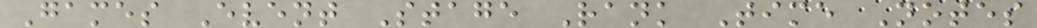Games Event Stage Rank Time Notes
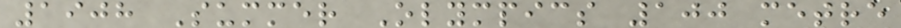1908 Summer Olympics 100 metre
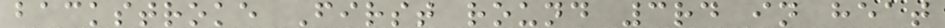backstroke First round 3rd in heat
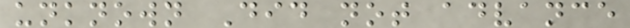unknown Did not advance
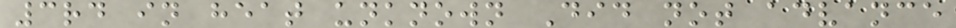3rd in heat unknown Did not advance
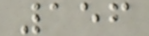156
